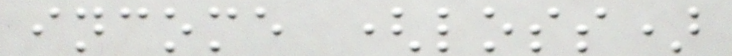income (loss)
